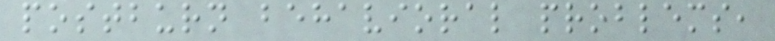postburn behavioral problems,
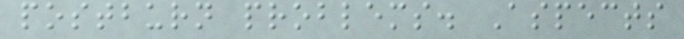postburn problems. Aspects
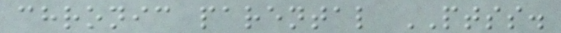chronic parental PTSS.
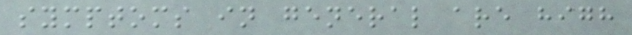symptoms in general are high
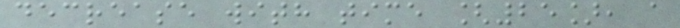decrease with time [25], a
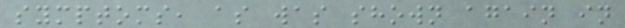symptoms, as was shown again in
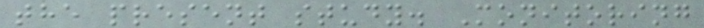the present study. Monitoring
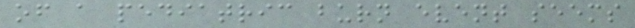of a pediatric burn event seems
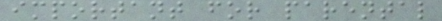important for parental
